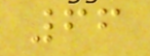66
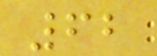62
